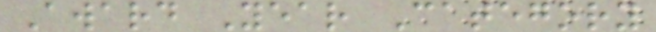Award Year Category
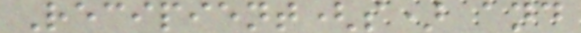Recipient(s) and
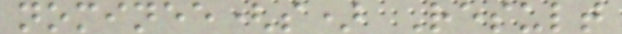nominee(s) Result
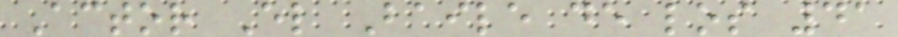Actor El Baile de los 41
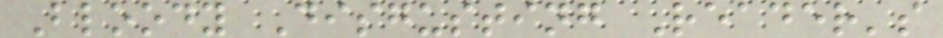Bloody Disgusting Reader's
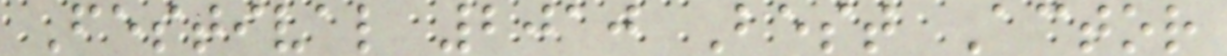Festival 2010 Best Actor
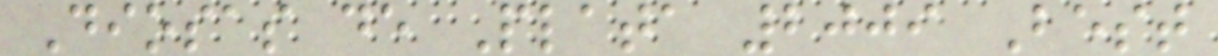Diosas de Plata 2009 Best
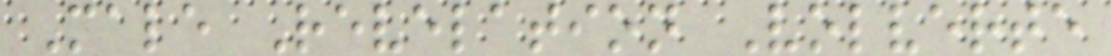Male Revelation Volverte
